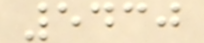5430
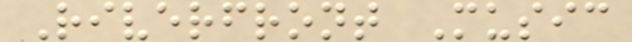Riverfront Music
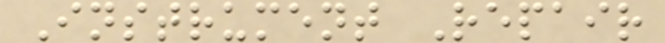Instrument Repair
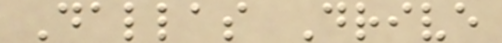Dallas Drive
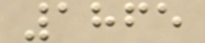1865
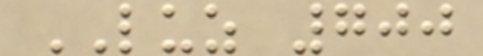LUZ 700
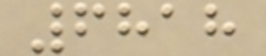6818
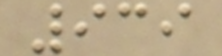939
